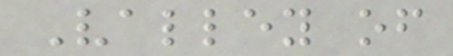Valley of
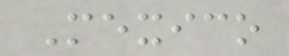Mexico
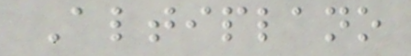Altiplano
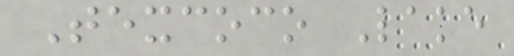Texcoco Lake
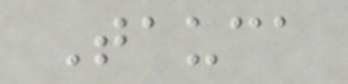Tauca
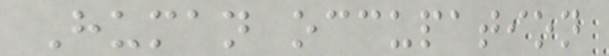Human occupation
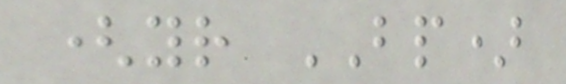(yr BP)
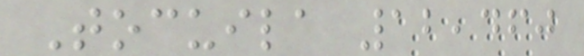Tocuila 12,460
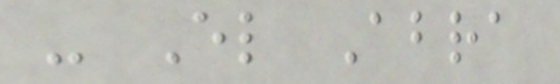- El Abra
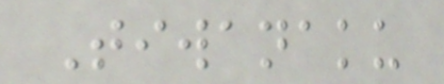Tiwanaku
